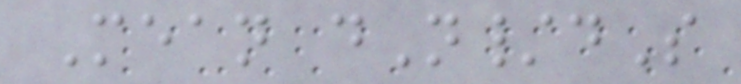Mean dN/dS
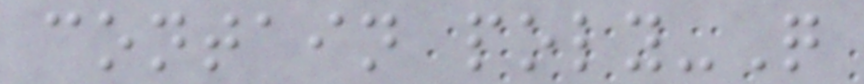contain poly-Q
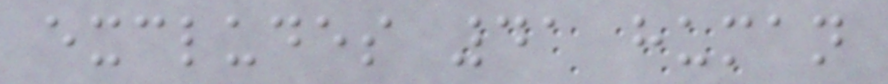excludes 41 human
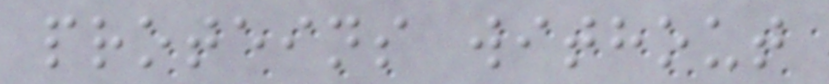proteins without
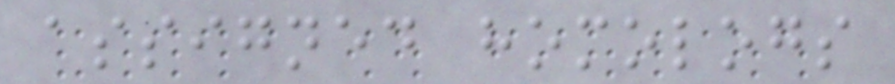assigned homologs
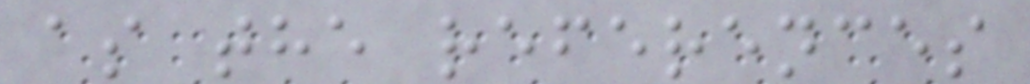as the references
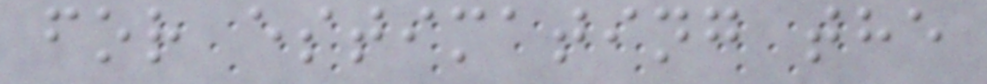for estimating the
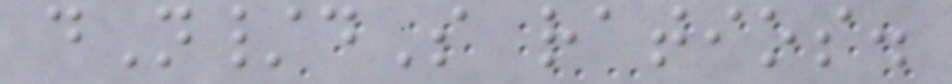dN/dS ratios.
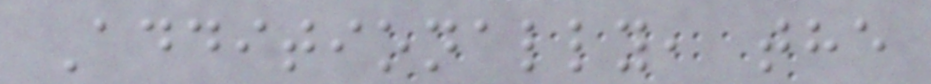Additionally, the
